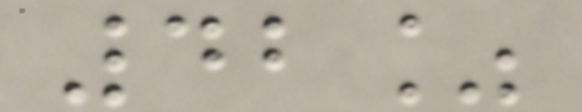42%
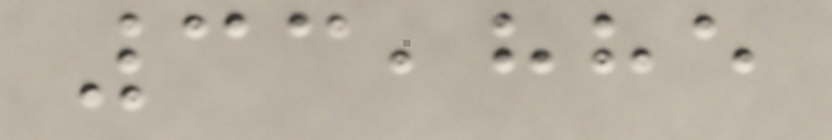33,885
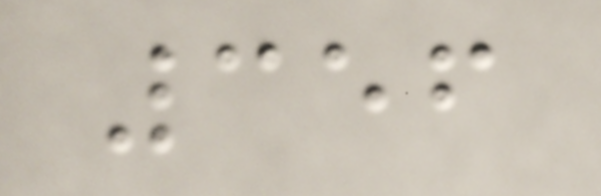356
